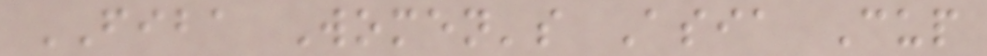FIBA Women's Asia Cup
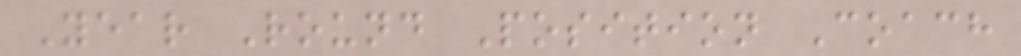Year Round Position Coach
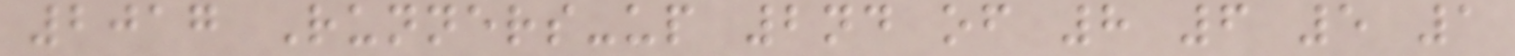2017 Runners-up 2nd of 8 6 5 1
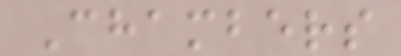Chambers
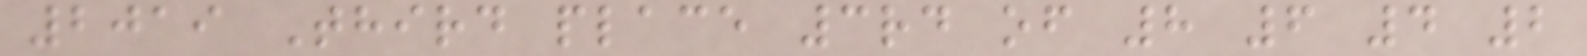2019 Third place 3rd of 8 6 4 2
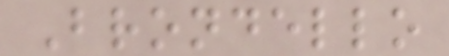Brondello
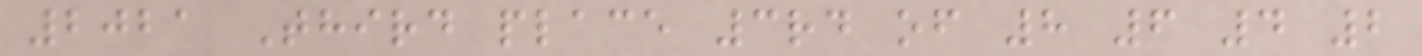2021 Third place 3rd of 8 6 4 2
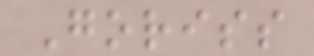Goriss
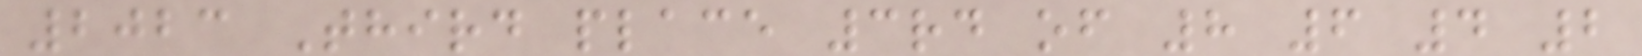2023 Third place 3rd of 8 6 4 2
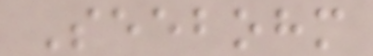Seebohm
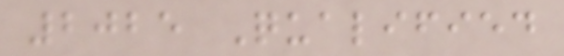2025 Qualified
